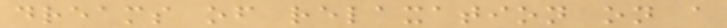dreams of relaxation on a
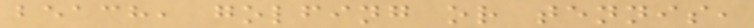beach, golfing or tennis,
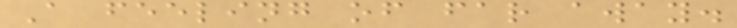A feeling of far away.
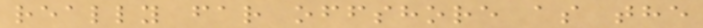really far offshore as the
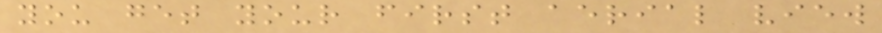you get your first aerial view
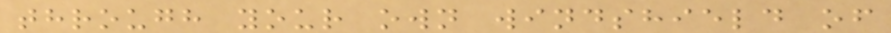through your own windshield of
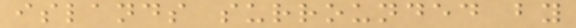islands surrounded by
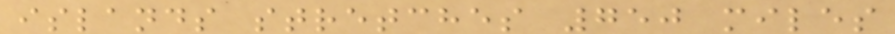islands stretches 750 miles
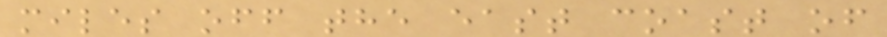miles off the east coast of
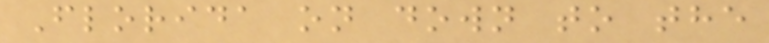Florida on down to the
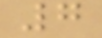7
